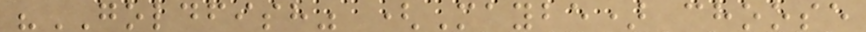"GOLDFISH" (Maybe) choose
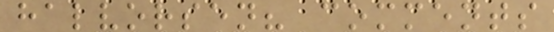halvorsen? comments
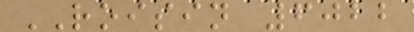ROISIN 6022
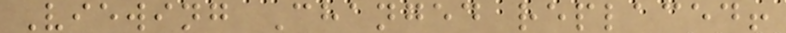Viewing Changed replaced!
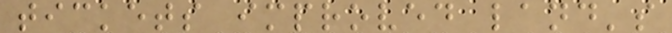tickets improved land's
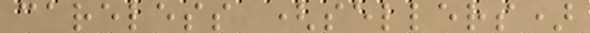careless (sellers)
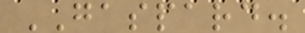GASPARD.
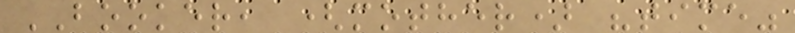BOOKER, (mother) "time"
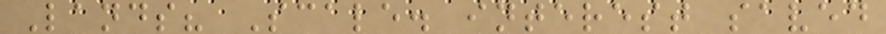Lands? Scale. interest saved
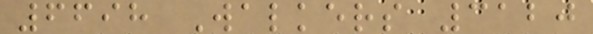6698 Walkers 3120
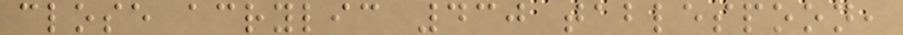close acrylic 430 tablespoon,
